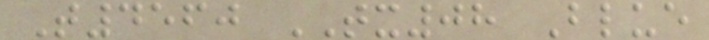T4560 TX08 Blue
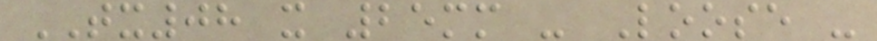TX08 x 25mm - Loose -
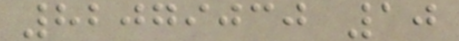82079030 10
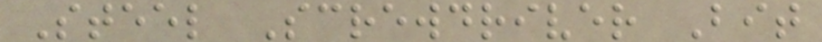Steel Screwdriver Bit
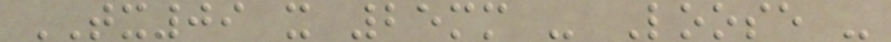TX09 x 25mm - Loose -
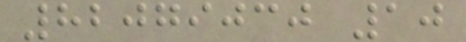82079030 10
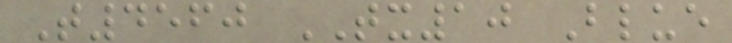T4560 TX10 Blue
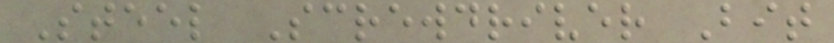Steel Screwdriver Bit
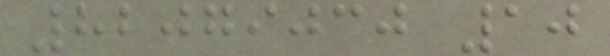82079030 10
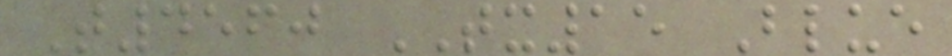T4560 TX15 Blue
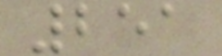251
